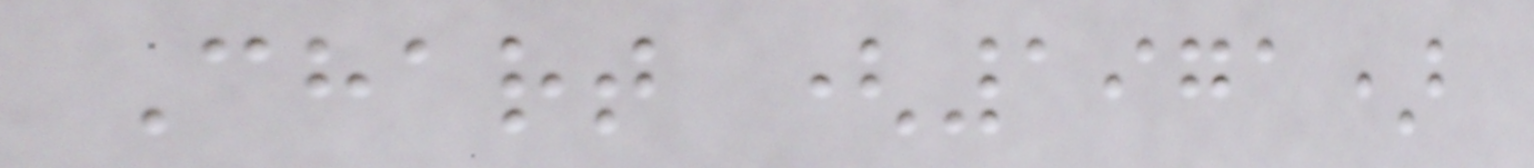Chart (1971)
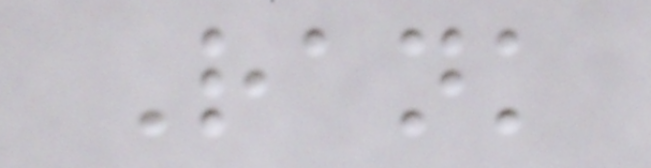Rank
